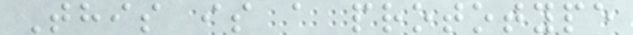This is a prototype
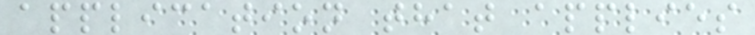application that applies
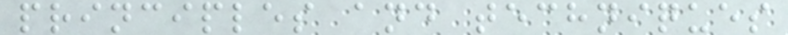principles and techniques
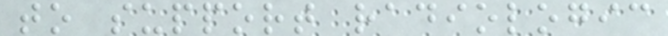to support radiologic
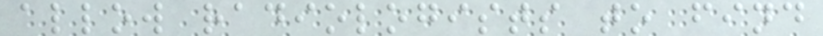allow radiologists to find
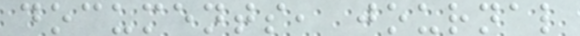documents, journal
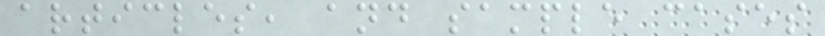articles, and sample cases
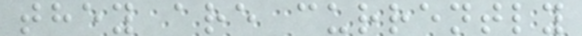they are currently
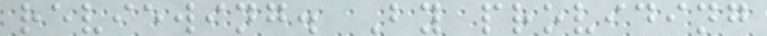reviewing. By providing
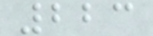223
